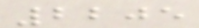2205
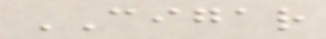CIGAR
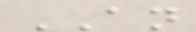AN
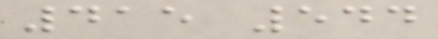415 544
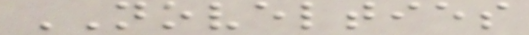NOVELTIES
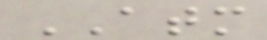ATM
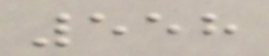558
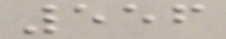556
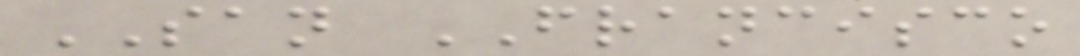SAN FRANCISCO
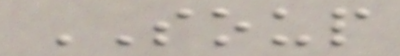SOUP
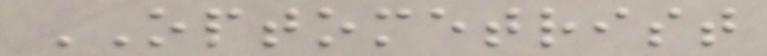OPTOMETRIST
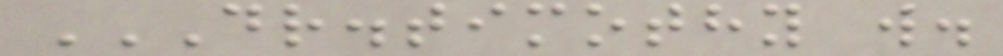DR.TIMOTHY W.
